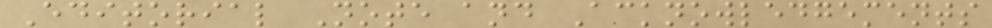Editorial Note and Acknowledgements
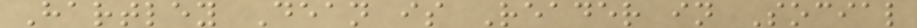Hartley Dean is Reader in Social
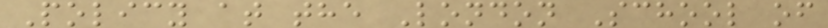Policy at the London School of
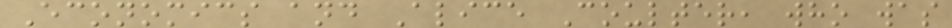Economics and Alice Coulter, who was
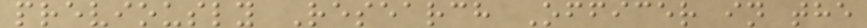previously Research Officer in the
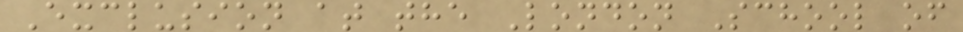Exclusion at the London School of
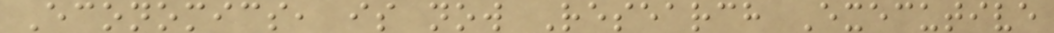Economics, is now Research Executive
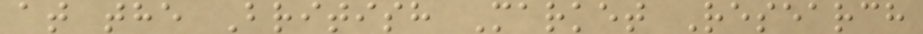at the British Market Research
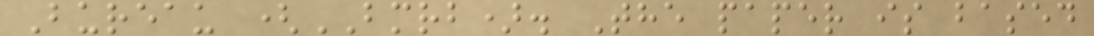Bureau (BMRB). The paper is based
